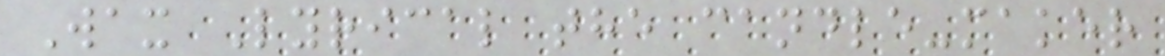Wax Lyrical the candle-maker
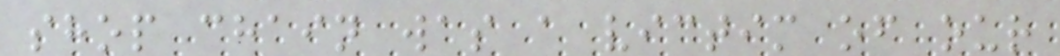shop chain was a victim of our
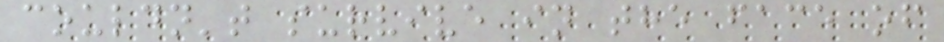couldn't survive in the face of
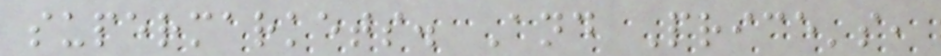supermarkets. And Price's,
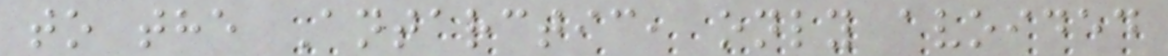to the Antarctic, only avoided
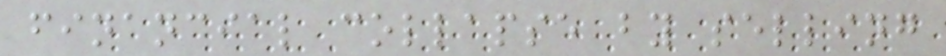financial collapse by selling
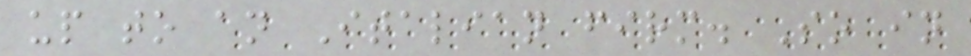up to an Italian firm. So in
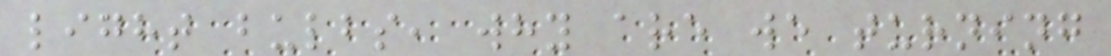light bulbs, why are we turning
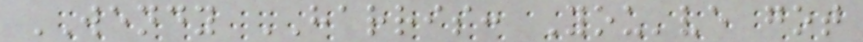WENDY HARRIS: You've got
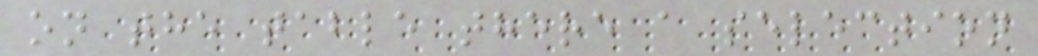on the table there a selection
